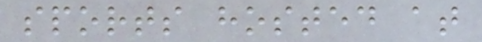sports hosted at
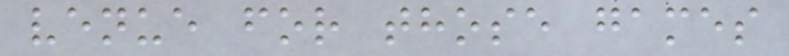venue for those games
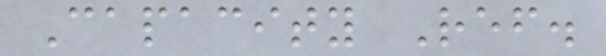Capacity Ref.
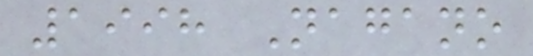1998 Nagano
